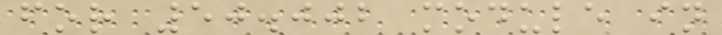for 50.002 module in
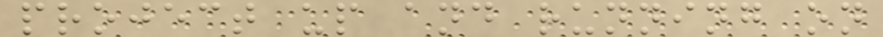project up and running on
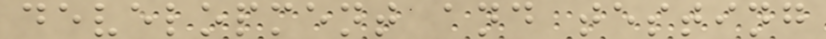development and testing
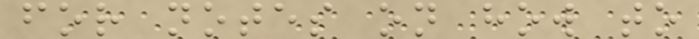for notes on how to
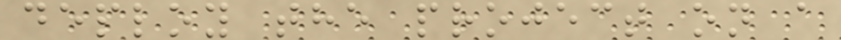deploy the project on a
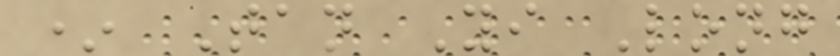* Tan Yi Long
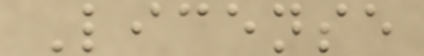License
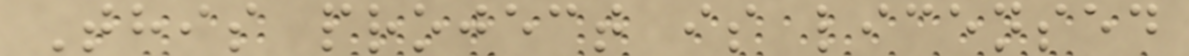This project is licensed
